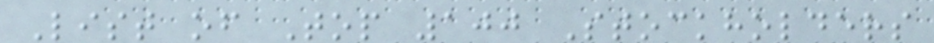List of Top 100 Stockholders
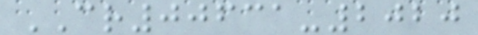CR00631-2020
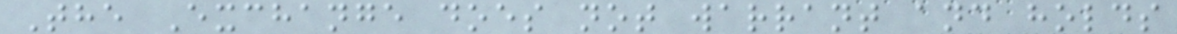The Exchange does not warrant and holds
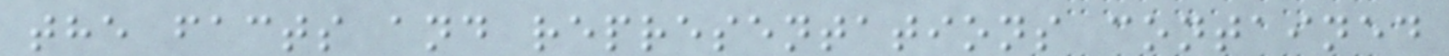the facts and representations contained
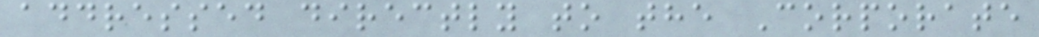addressed directly to the Corporate
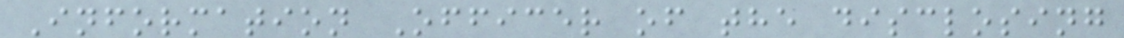Information Officer of the disclosing
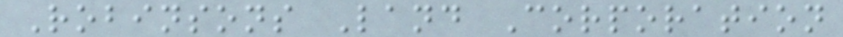Robinsons Land Corporation
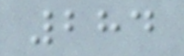284
